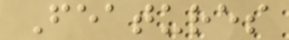Features
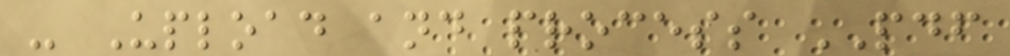- Upload and process PDF
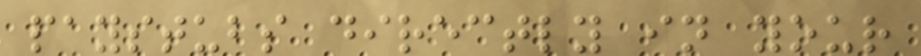paystubs directly in your
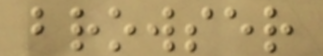browser
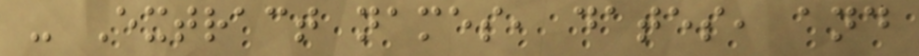- Extract names, dates, and
